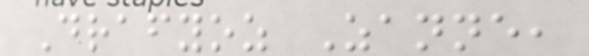Drafyoz Zanne,
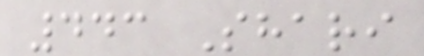443 Shari
